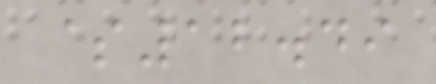$12.49
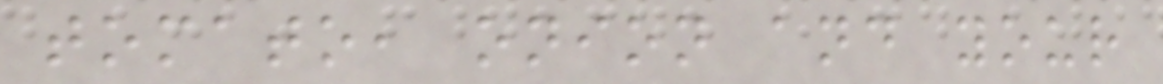tomato, onion and your
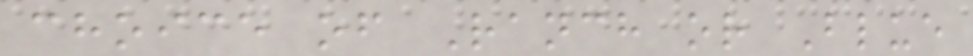choice of Ranch or Blue
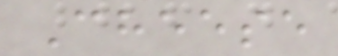Cheese
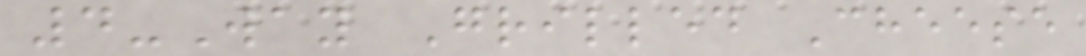4-Way Grilled Cheese
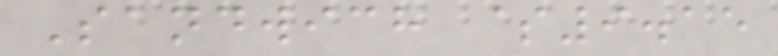Sandwich $9.15
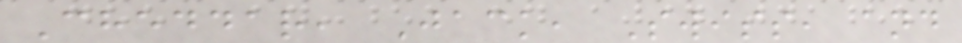Cheddar, Jack, Swiss, and
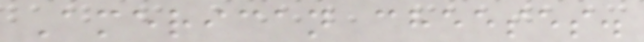American cheeses.
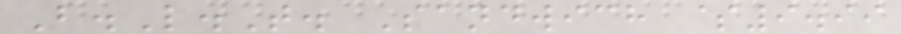B.L.T. Sandwich $9.99
